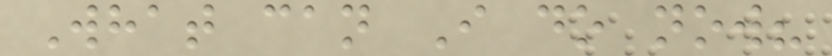What can I do now?
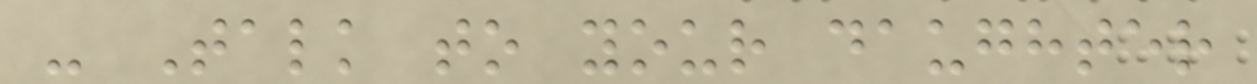- Talk to your daughter
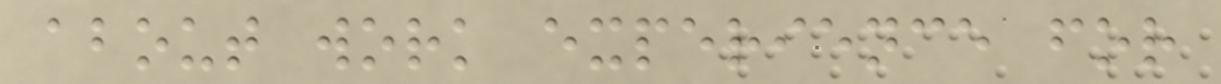about work experience for
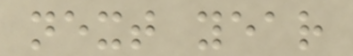next year
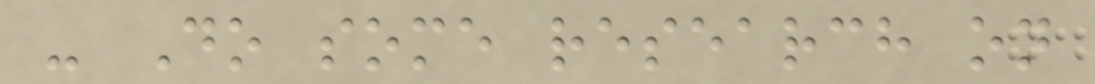- Do some research on
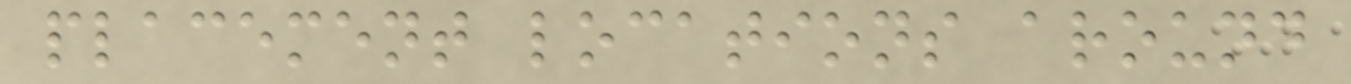placement locations around
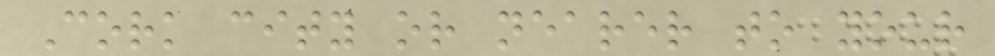Cork city or nearer to your
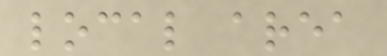local area
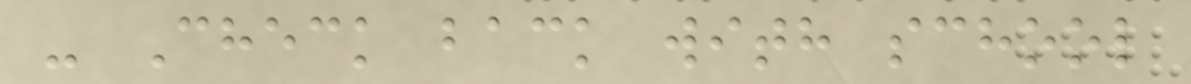- Check back with school
